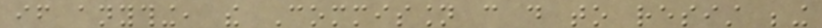if anything, the Commission can do to resist being
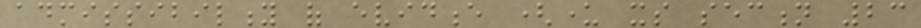admissibility of evidence (under its section 23
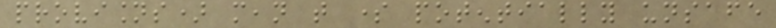provisions) mean that some potentially unsafe
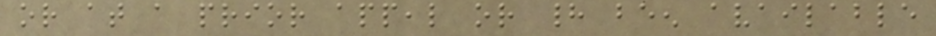or at a prior appeal or had been available
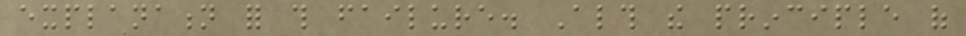explanation for this failure. Although the principle of
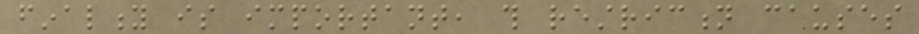finality is important, this restriction causes
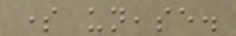some unease.
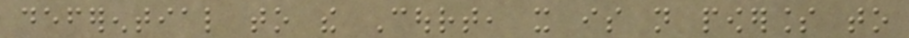deferential to the Court, it is not powerless to
